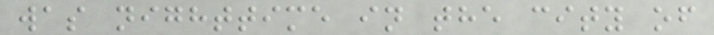was nighttime in the city of
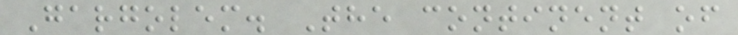Gargolem. The continent of
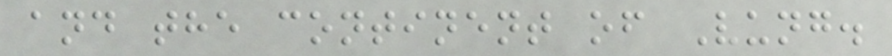and the continent of Vung.
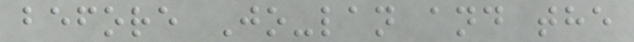before Jo-lan and the
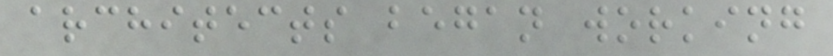architects began working
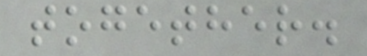together.
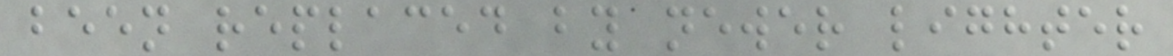been replaced by newer lighter
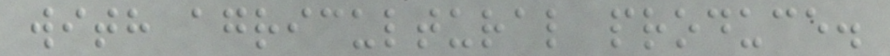with agricultural produce.
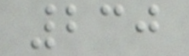230
